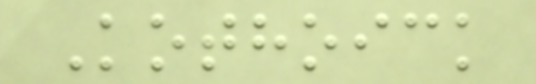Kothoick
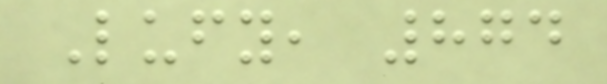Lufy, 874
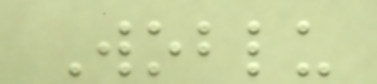Woblu
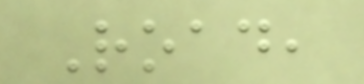Road,
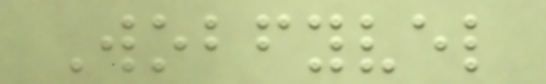Wobfyvel
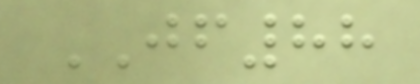JF88
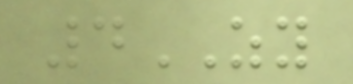4ZY
